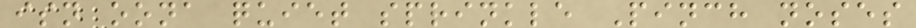isn oona quiet sprinkle Pinch noses
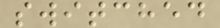switched
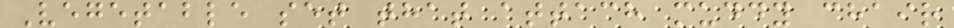Vegetable set that attach muddy chair
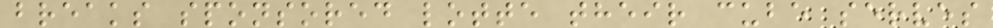breaks sponsored lotte their cube serves
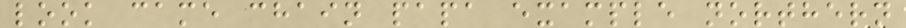look came chain papa example northern
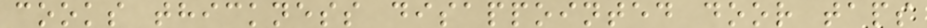cooks thickness disappointed door taps
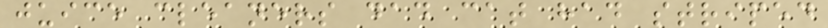juice cleaners dad cat had striped
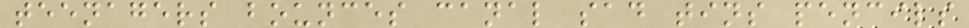teenagers bounces canal sad tins pencils
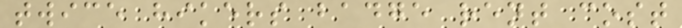twice hikers badge rent cost
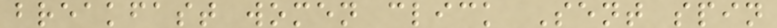breakfast women click Sent spin
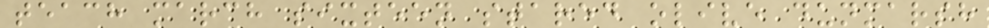teach march sixteen stared olive dunmarsh
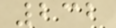232
